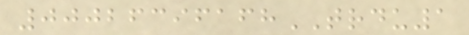00026396168TRDU1
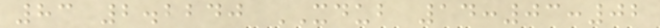83 2.2240 XDUB 14:03:02
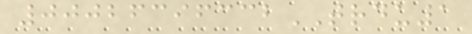00026396332TRDU1
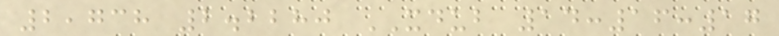2,738 2.2280 XDUB 14:16:17
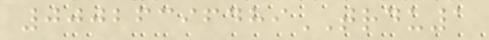00026396489TRDU1
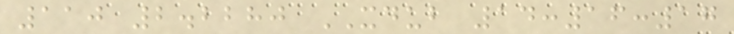110 2.2280 XDUB 14:16:17
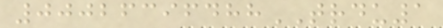00026396488TRDU1
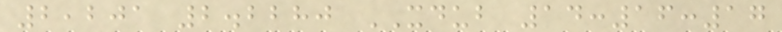2,201 2.2280 XDUB 14:16:17
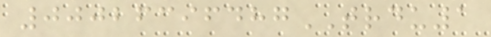00026396487TRDU1
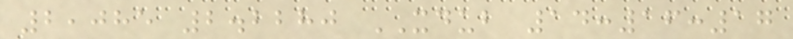2,085 2.2280 XDUB 14:16:17
